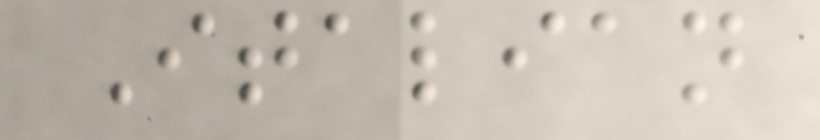Italian
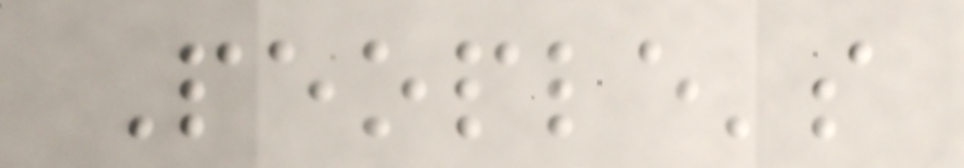People's
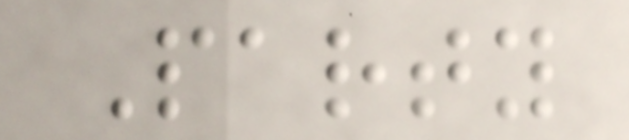Party
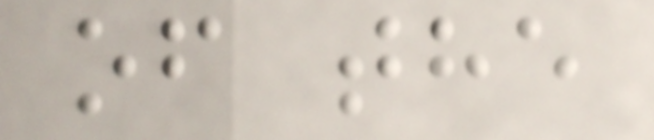of the
